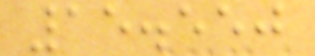15.550
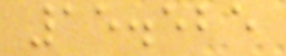15.525
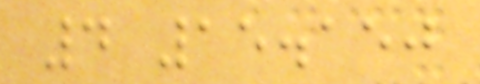4 15.150
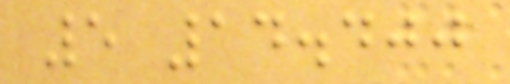5 14.400
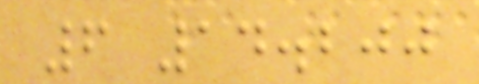6 14.200
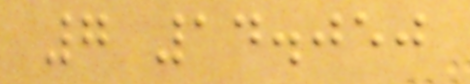7 14.050
